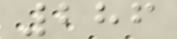286
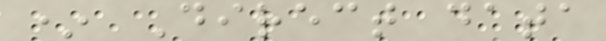* Direct data
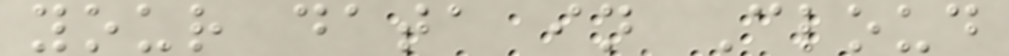your data in Cloud
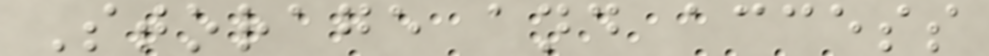Storage and access
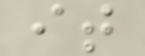it
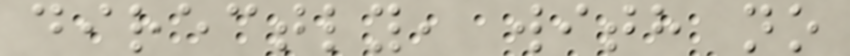directly, with no
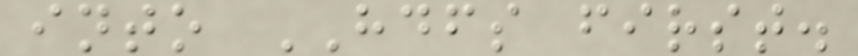into HDFS first.
